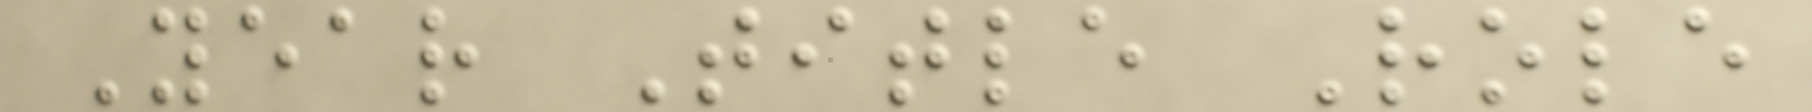Year Title Role
